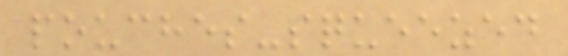pouches-squeezed
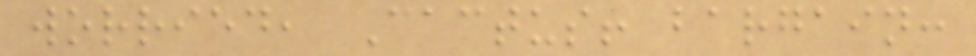worried, Cactus! bargain:
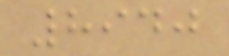8940
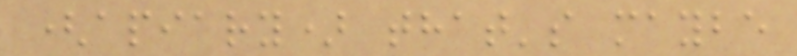(apiary) that's maybe
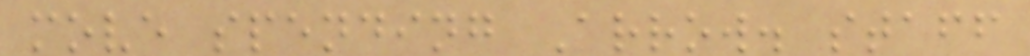move spending Arrow. staff
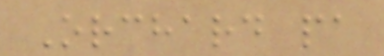Orchard pa
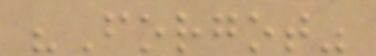"Forgot"
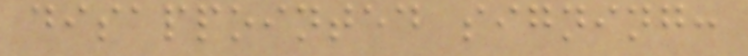disappointed signing:
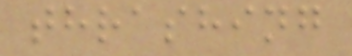thrashing
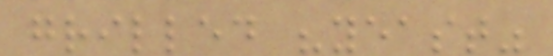grilled "yeast"
